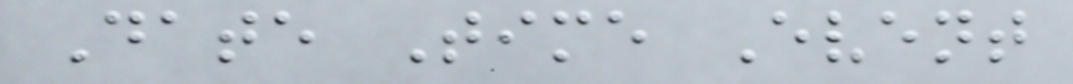Date Time Event
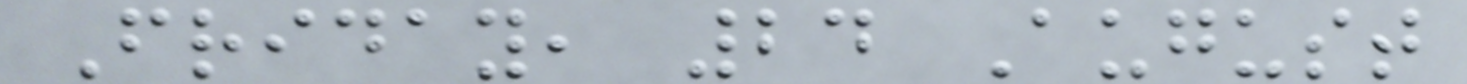Friday, 24 August
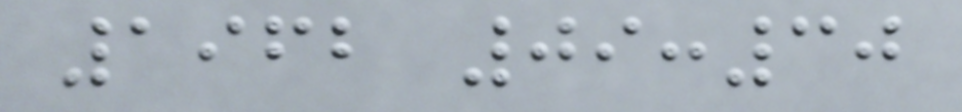1962 09:30
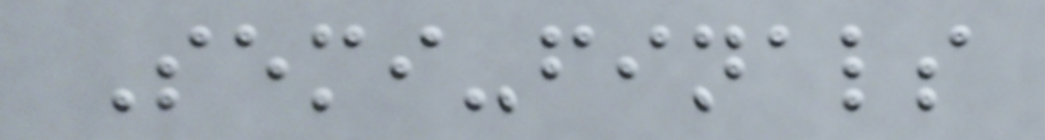Semi-finals
